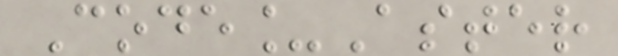Code_Aster
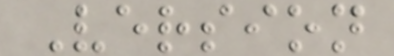Version
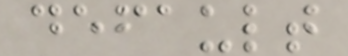default
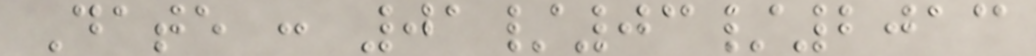Date : 01/03/2013
